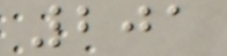201
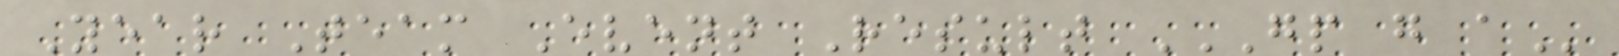Year Team Event Result GP G A
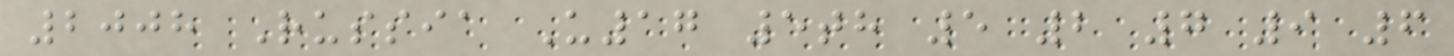2008 Russia U17 5th 5 2 7 9 6
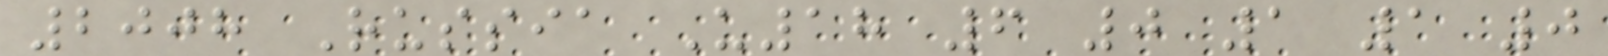2008 Russia U18 6 0 1 1 0
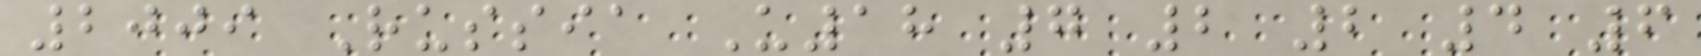2009 Russia U18 7 2 2 4 6
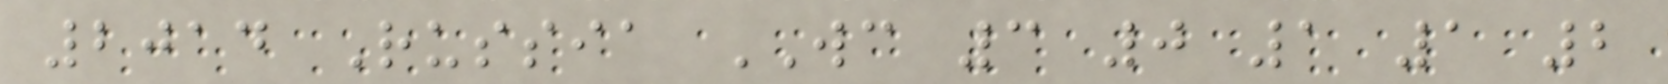2014 Russia WC 3 0 1 1 2
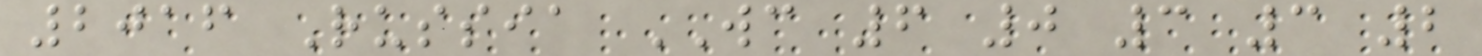2016 Russia WC 6 0 3 3 2
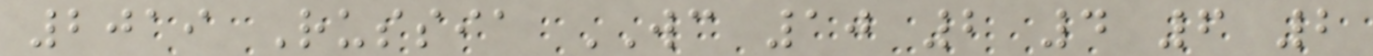2019 Russia WC 10 2 4 6 2
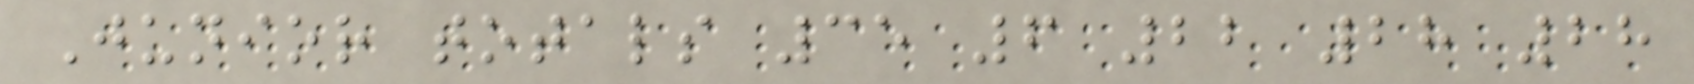Junior totals 35 6 22 28 28
